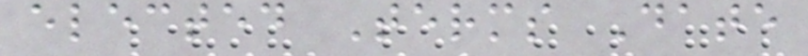elected Terms Date
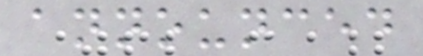announced
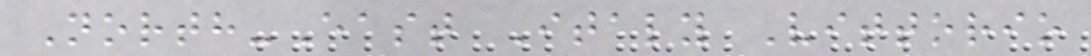North-East Italy Vittorio
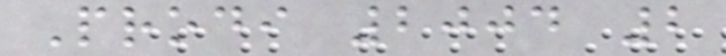Prodi 2004 2
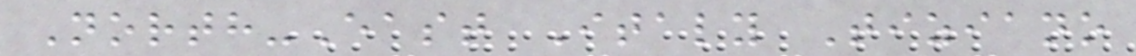North-East Italy Tiziano
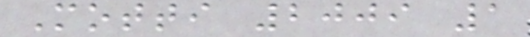Motti 2009 1
